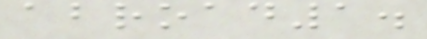abroad1.
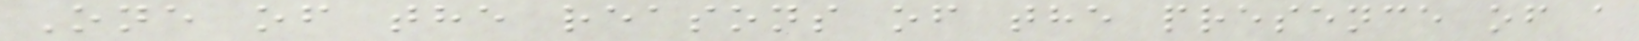One of the reasons of the presence of a
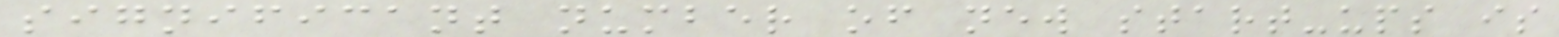significant number of new start-ups is
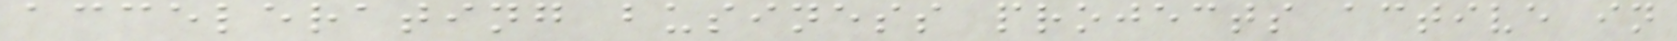accelerating business projects active in
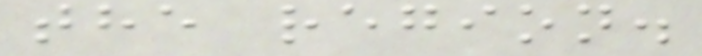the region.
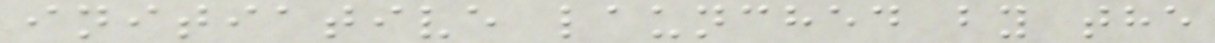initiative launched by the
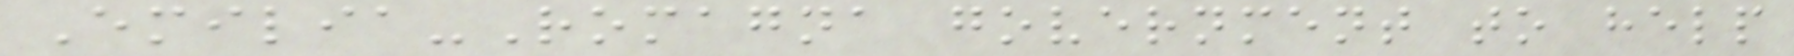Emilia-Romagna government to help
